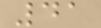41
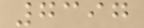7397
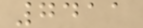7411
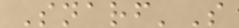Snarf'S
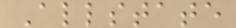Allstate
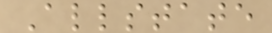Allstate
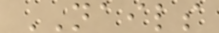NAILS
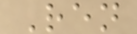Ren
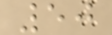50
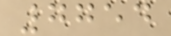7754
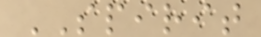SPIRIT
